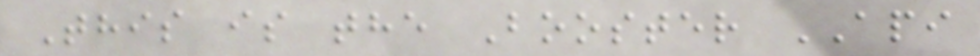This is the Booster API
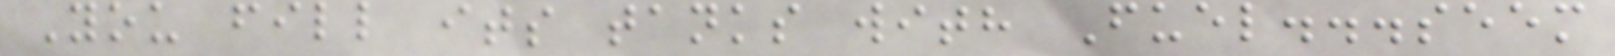You fill its tanks with Fuel...seem
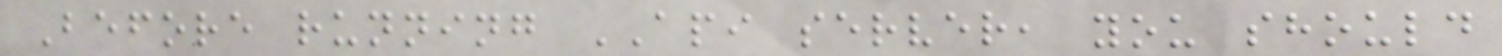Before running API server, you should
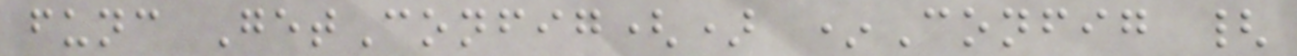func GetConfig() *Config {
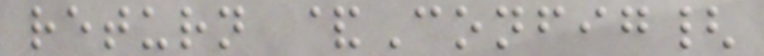return &Config{
